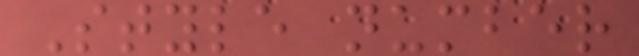Style number
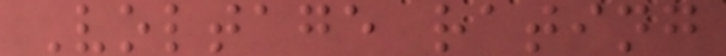Voltage rating
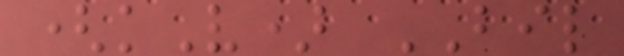(kV) BIL
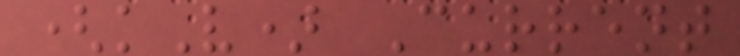(kV) Current
